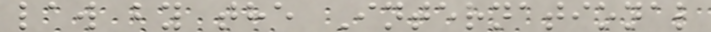law by the International
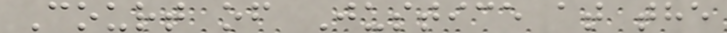Court of Justice at the
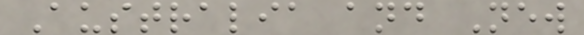Australia and New
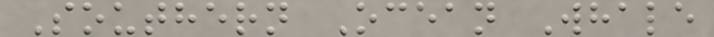Southern Ocean Whale
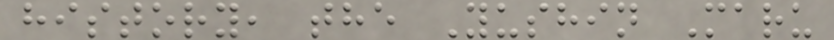history, the Yushin Maru
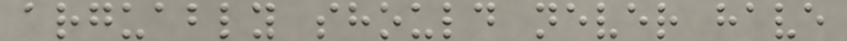arguably should never have
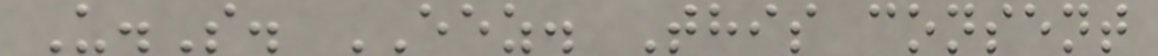U.S. EEZ. This consent
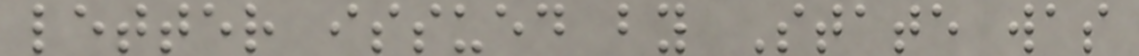letter issued by State was
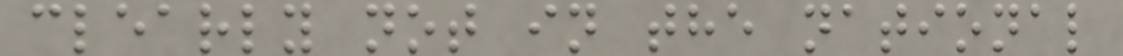clearly not in the national
